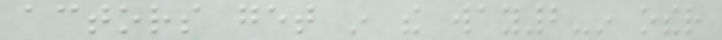actors get in the way2-in other
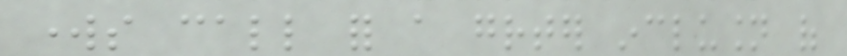works call for a greater inclusion of
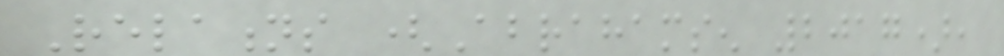Relations (Abrahamsen 2017),
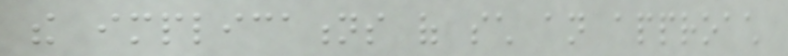the implications of such an approach
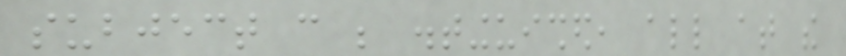subject can be distinguished, all at the
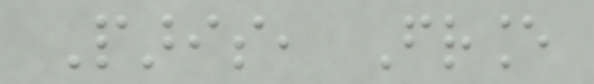Paris, France
